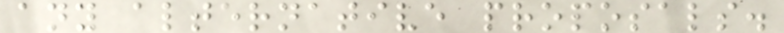any alternative proposals.
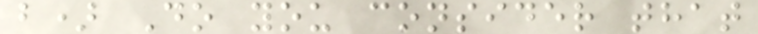b) Do you consider that
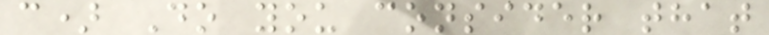c) Do you consider that
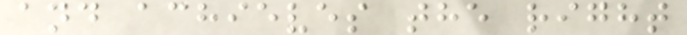and achieves the right
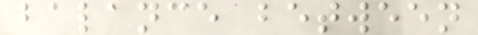balance between
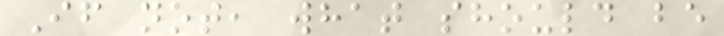If not, what should be
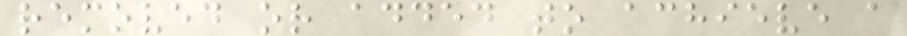removed or added to achieve a
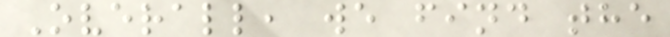Overall, we find the
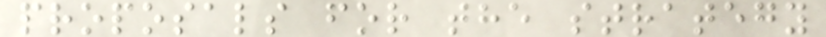proposals for the strategy
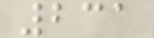231
